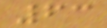63
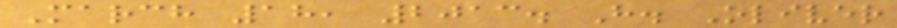March 18, 2013. H. Oliver
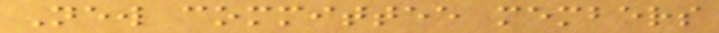New committee members
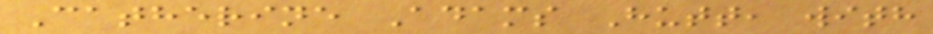Catherine Adams Hutt, with
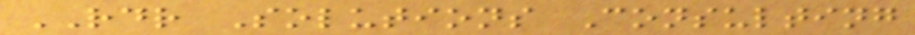RDR Solutions Consulting
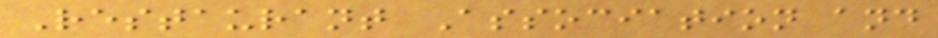Restaurant Association and
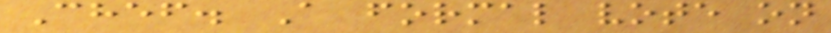Chef. A formal vote on
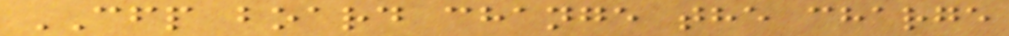CFP board change the charge
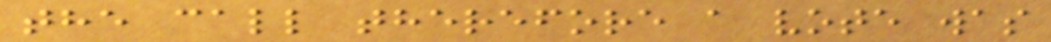the call therefore a vote was
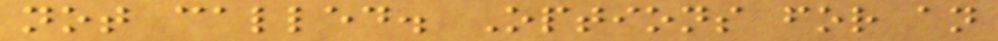not called. Options for an
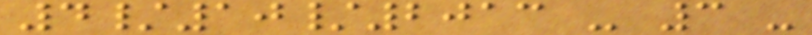4/10/2013 - 3 -
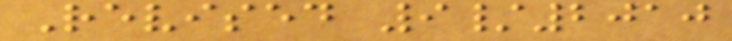Revised 9/2010
